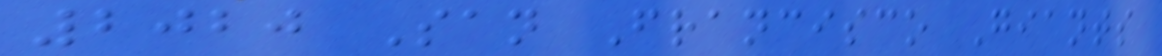2020 San Francisco Giants
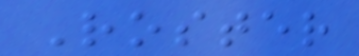Roster
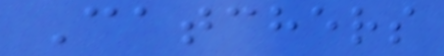Catchers
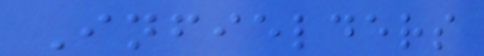Infielders
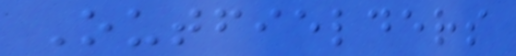Outfielders
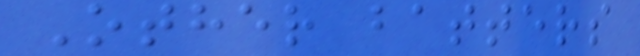Other batters
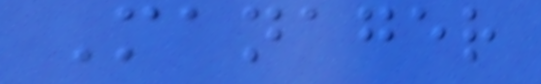Manager
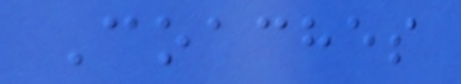Coaches
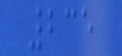235
